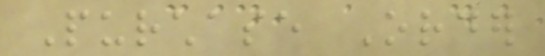Purchase Order
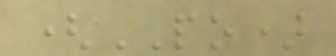(PO)
